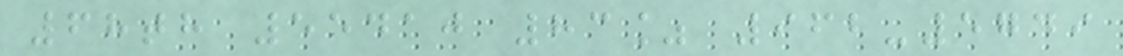68th 55410 83% 962-5749
